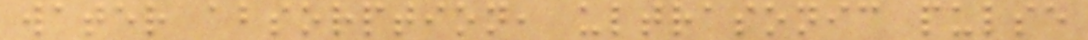water absorption, ultrasonic pulse
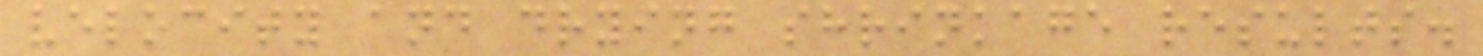velocity and drying shrinkage results.
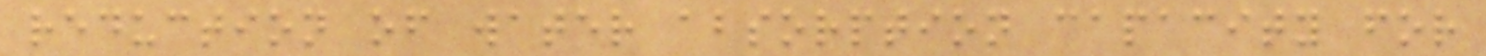reduction of water absorption capacity for
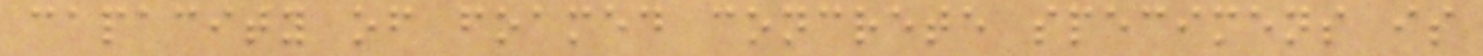capacity of foamed concrete specimens is
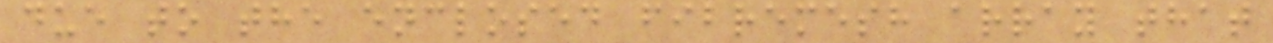due to the enclosed fibremesh array that
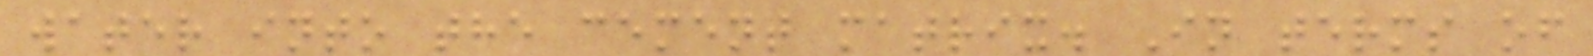water into the cement matrix. In terms of
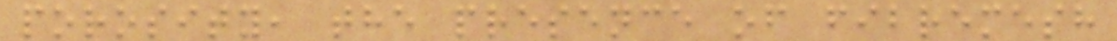porosity, the presence of fibremesh
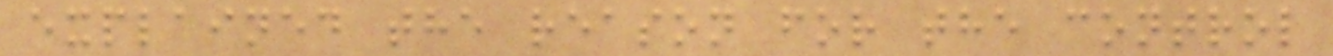explained the reason for the control
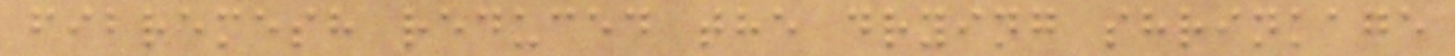fibremesh reduced the drying shrinkage
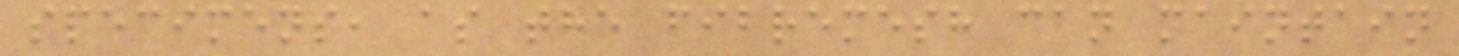specimens, as the fibremesh can maintain
